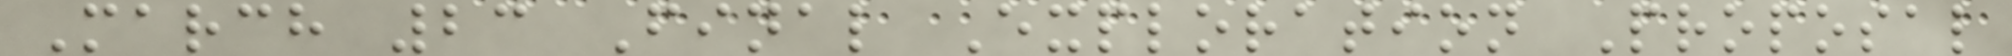March 23 Final Exploration Proposal
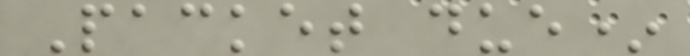Packet due*
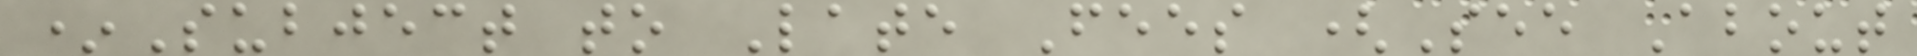*Subject to Late Fees (See About
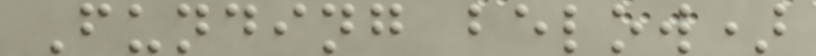Funding below)
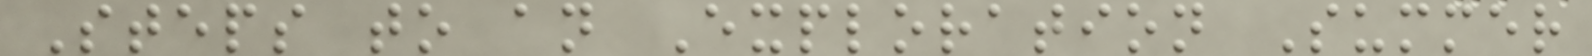Steps to an Exploration Summer
